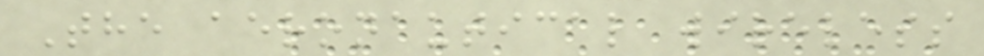The aeronautical wireless
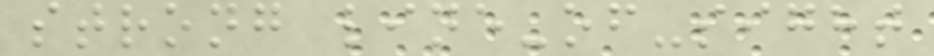strong line-of-sight
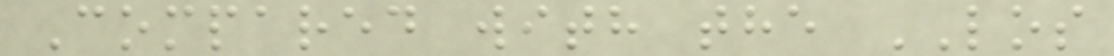Compared with the LOS
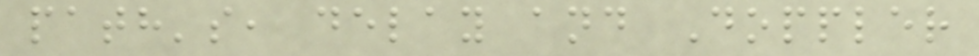path's, delay and Doppler
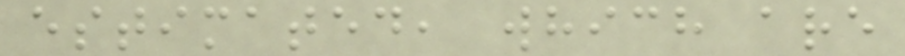estimated, which are
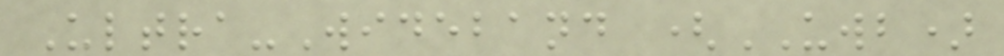Ultra-Wideband (UWB)
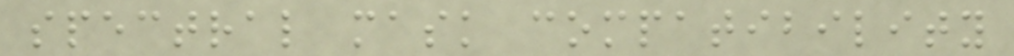spectral mask compatibility
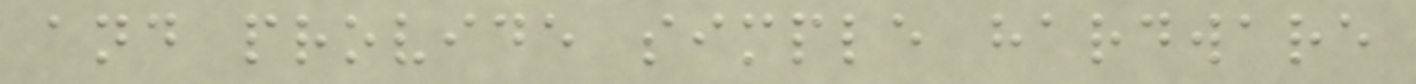and provide simple hardware
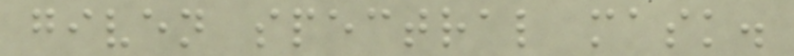given spectral mask.
